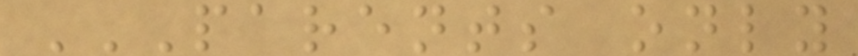PARENTS ONLY
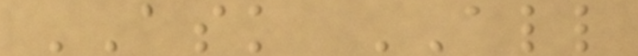ASK ALL
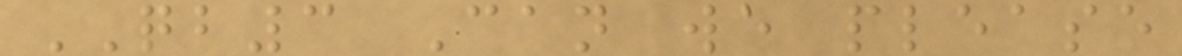QB3 Can we please
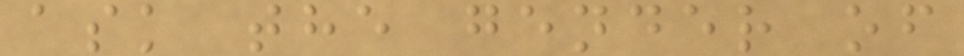ask the gender of
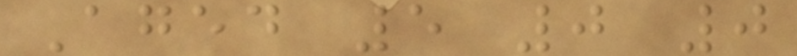Aged 5 0 0
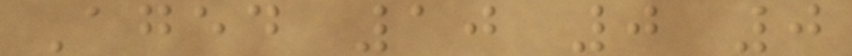Aged 10 0 0
